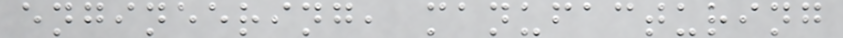engineering, manufacturing
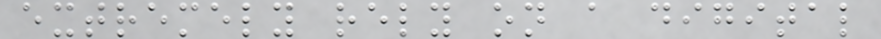extremely rely on a digital
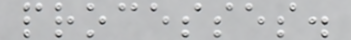processes.
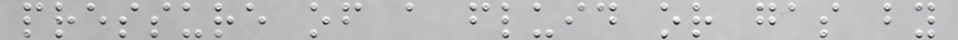pressure of a fluid or gas by
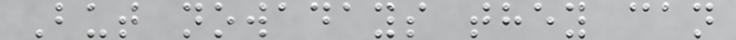But nowadays they can
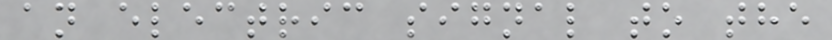an electric signal to the
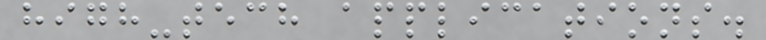high-tech applications.
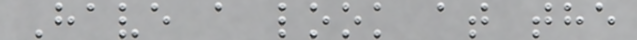Have a look at the
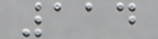114
